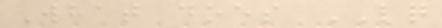What does LQ
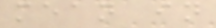mean in
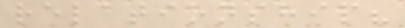relationship?
